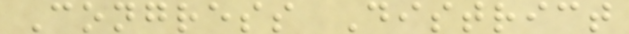Congress District
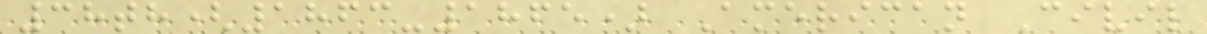38th(1863-1865) American Civil
